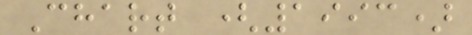Chart (1993)
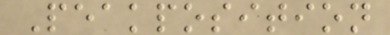Peakposition
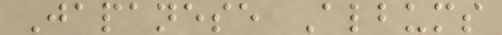Japanese Albums
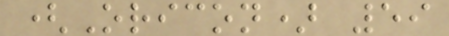(Oricon) 59
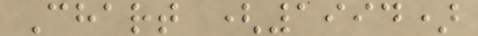Chart (1994)
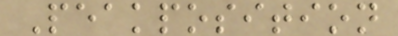Peakposition
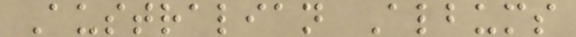Australian Albums
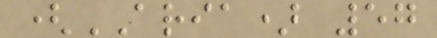(ARIA) 57
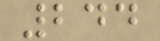244
